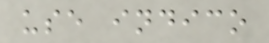use indico
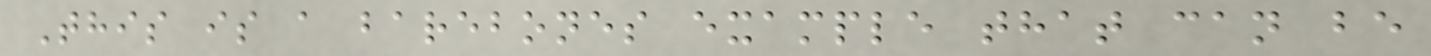This is a barebones example that can be
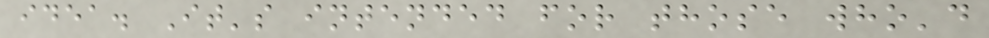idea. It's intended for those who'd
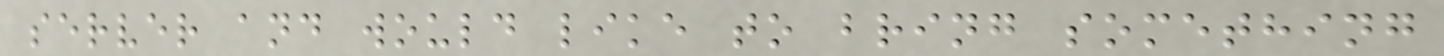server and would like to bring something
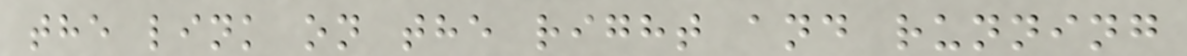the link on the right and running
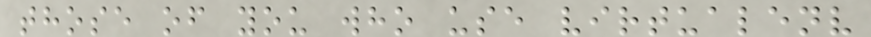those of you who use virtualenv
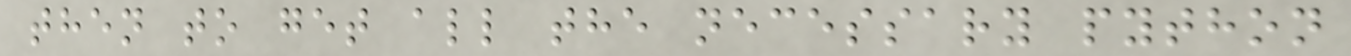then to get all the necessary python
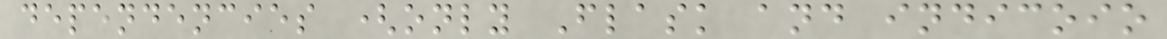dependencies (only Flask and indicoio
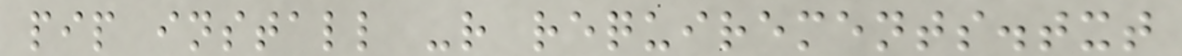pip install -r requirements.txt
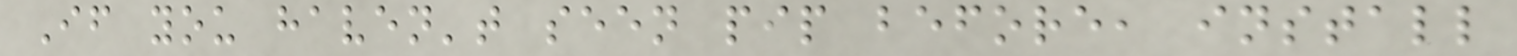If you haven't seen pip before, install
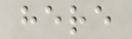here
